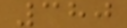380
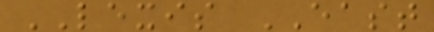LEXIS EAST
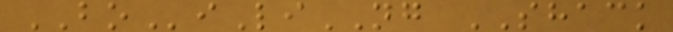BOiLiNG SHACK
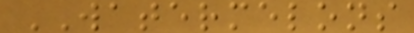WATERMELONS
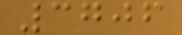3706
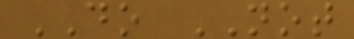DO NOT
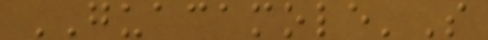GUACAMOLE'S
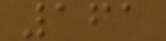161
